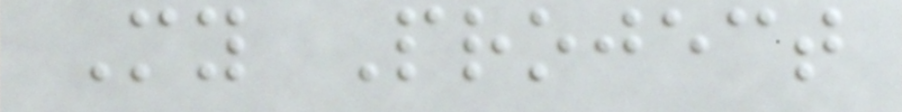My Project
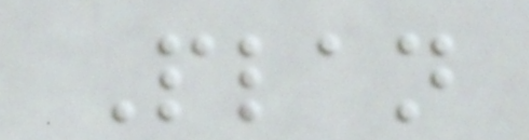Plan
